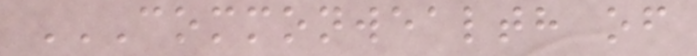COMMONWEALTH OF
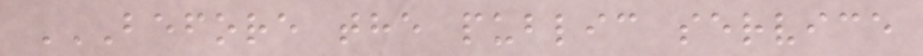BEFORE THE PUBLIC SERVICE
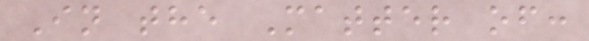In the Matter of:
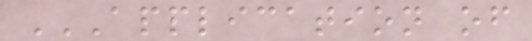APPLICATION OF
